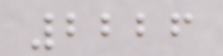2226
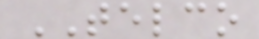TELCO
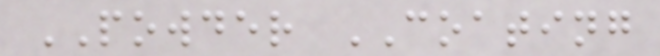POWDER COATING
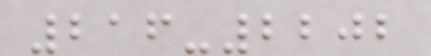216-2202
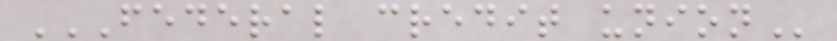FEDERAL CREDIT UNION
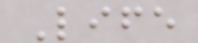Life
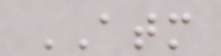ATM
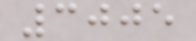3005
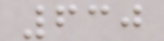630
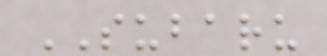SUBARU
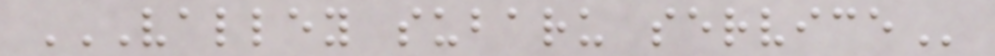VALLEY SUBARU SERVICE
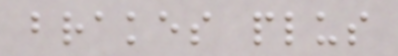brakes plus
